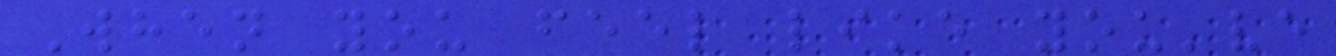When you feel like you've
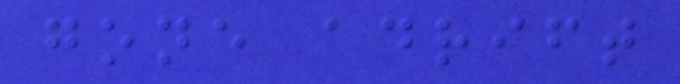gone adrift
